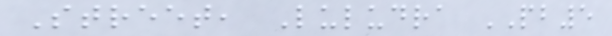Street, Luludra PB5
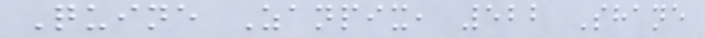Quine Zanpix, 522 Shane
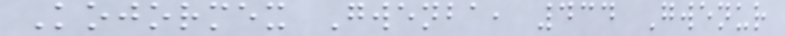Kojormex Gwenba, 434 Gwenur
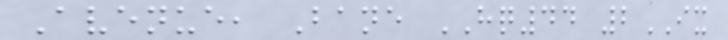Avenue, Bane HQ44 2IX
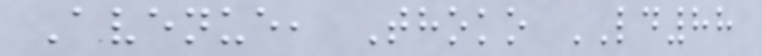Avenue, Thoko LD88
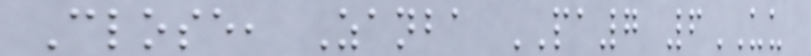Close, Zanba PA7 6UU
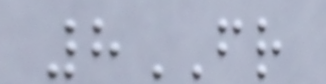8FR
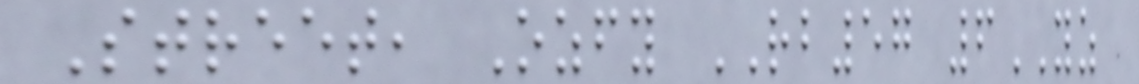Street, Ozfy RB57 6YZ
